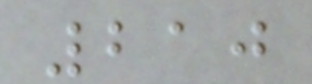210
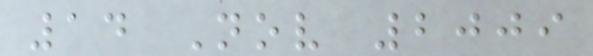14 Nov 2009
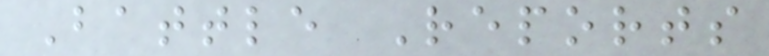Battle Reports
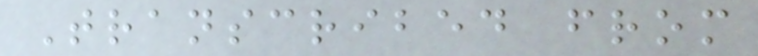Transcribed from
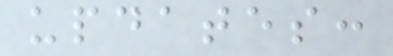updates:
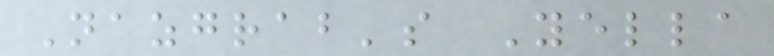Nazgrab's Yella
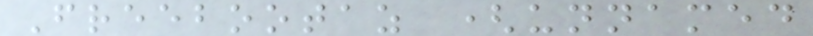Freebootaz (unnamed
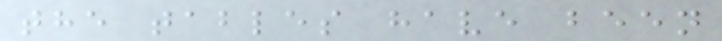the tables have been
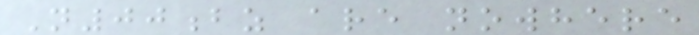N00bz are nowhere
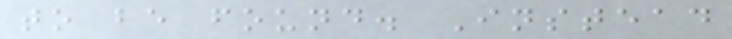to be found. Instead
